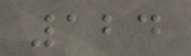124
